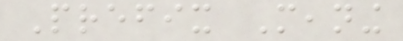Prefix Meaning
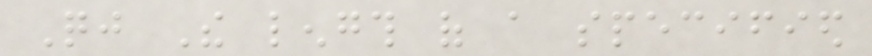Qj The length of a specified
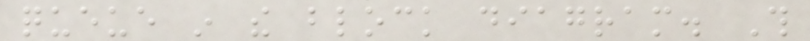queue in the block diagram. This
